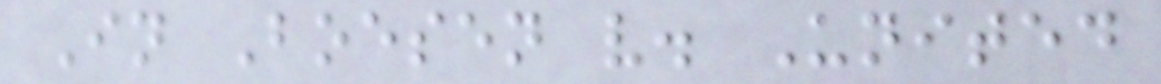In Boesen v. United
